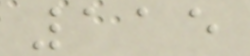115
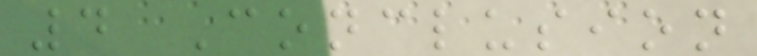4 Conclusion
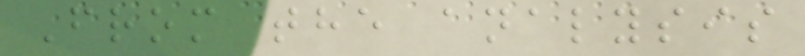From the analysis
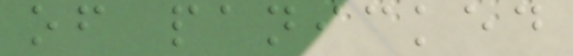of panicked
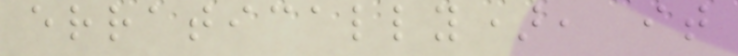erratically), it
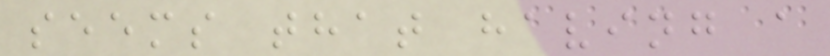seems that having a
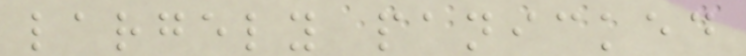largely panicked
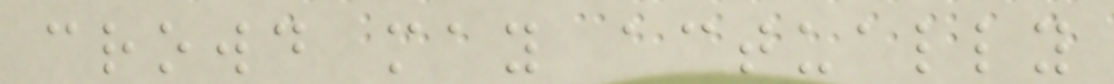crowd may actually
